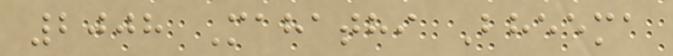2008 Mahathi Bheema
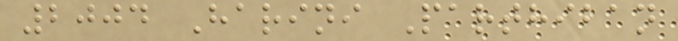2004 Harini Parthiban
